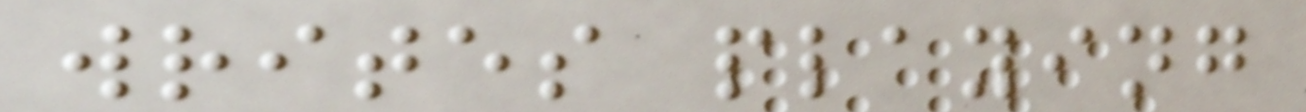writes playing
